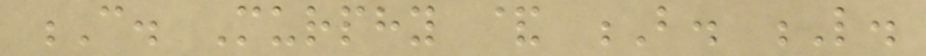C. Murphy & B. L.
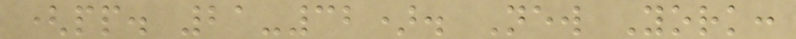(pp. 21-32). New York:
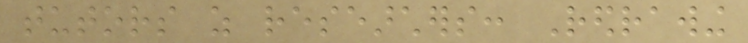tutors as researchers: Redrawing
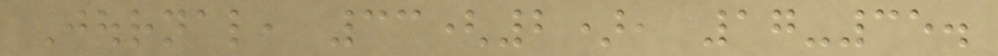Journal, 33(2), 17-35.
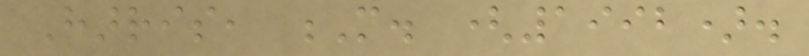Harris, M. (1992).
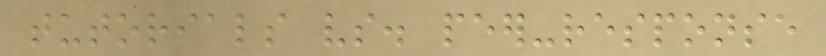tutorials vs. peer-response
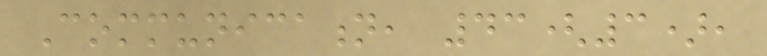Communication, 43(3),
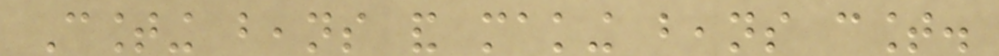Counting beans and making beans count.
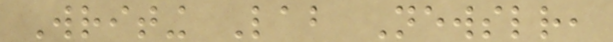Writing Lab Newsletter,
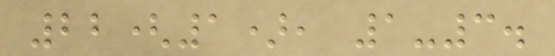22(1), 1-3.
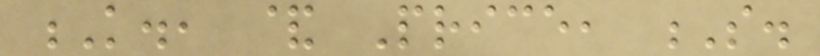K., & Price, S.
